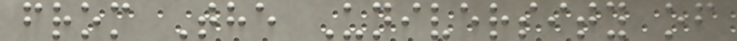from The University of
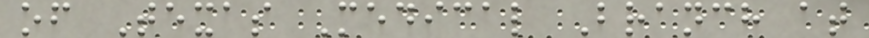of Texas Medical Branch at
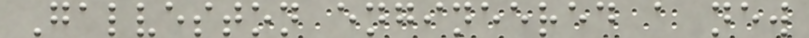Galveston engineered a new
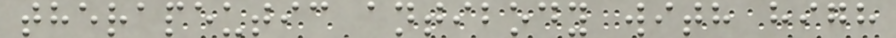therapeutic antibody with high
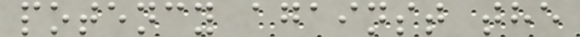potency against the
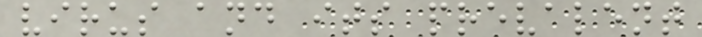virus and its prevalent
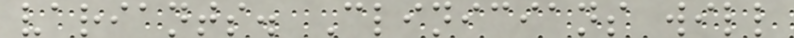variants. Clinicians will
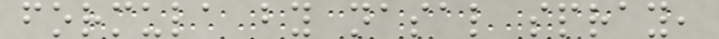formula by nasal spray,
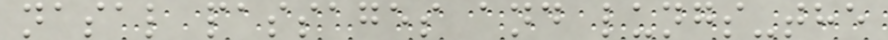nasal passages and lungs-the
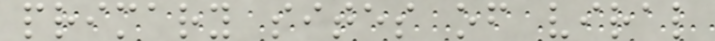primary sites of viral
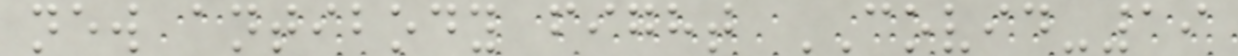new antibody fight COVID-19
